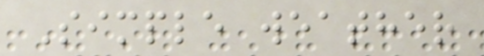Simple weather
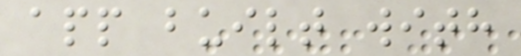app built with
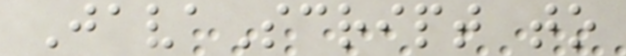JavaScript to
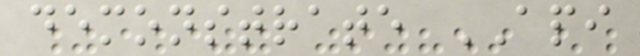demonstrate API
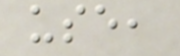use,
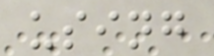using
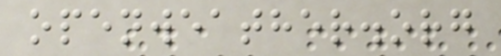openweather.org
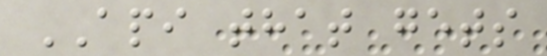API that gets
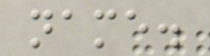name.
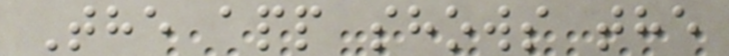The app shows the
